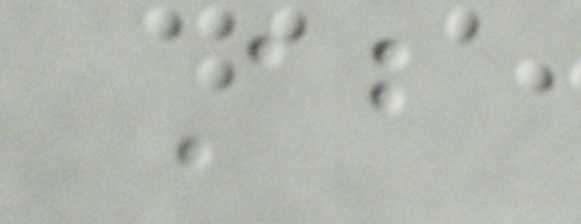About
